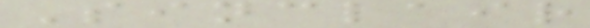Sinclair
